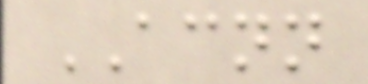ACNN
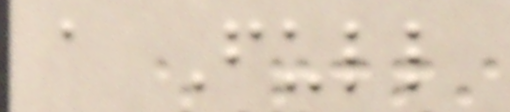a Full
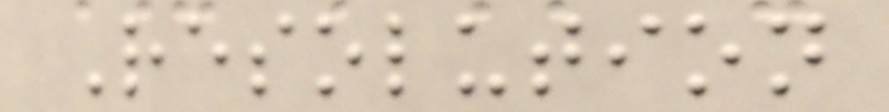Resolution
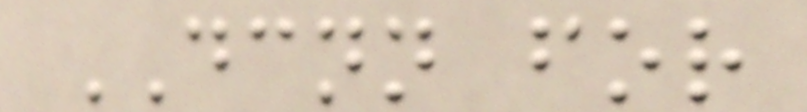DCNN for
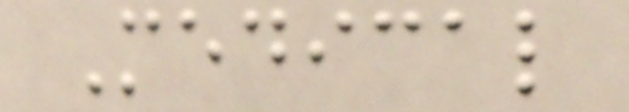Medical
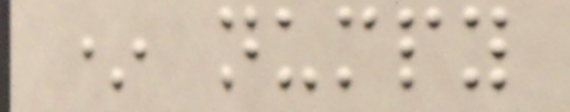* numpy
